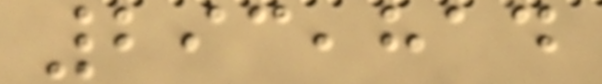293,814
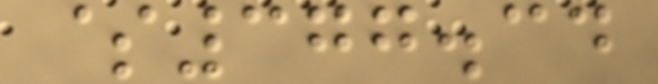$377.34
